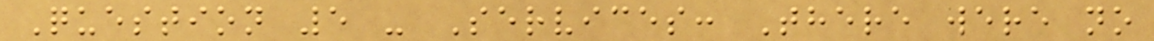Question 5 - Services: There were no
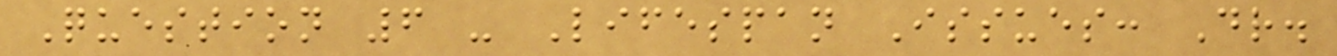Question 6 - Lifespan Issues: Dr.
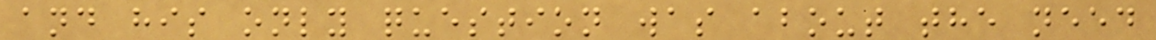and his only question was about the need
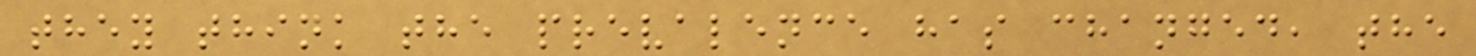they think the prevalence has changed, the
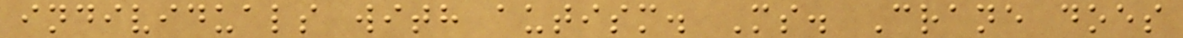individuals with autism. Ms. Crane does
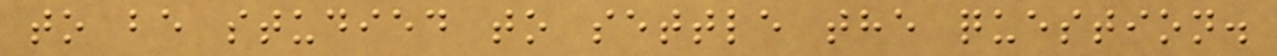to be studied to settle the question.
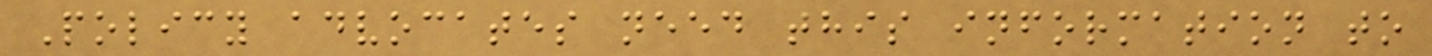Policy advocates need this information to
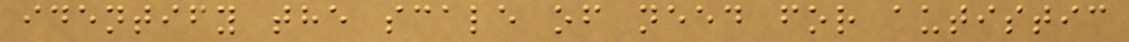identify the scale of need for autistic
